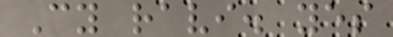Cy ravi. yes
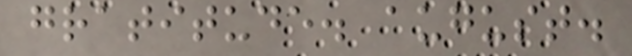gratitude. august.
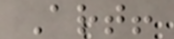Art!
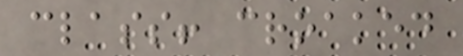class! croaked
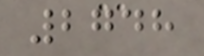2748
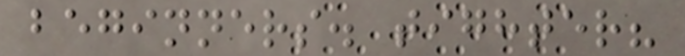beginners. tighter?
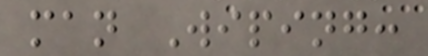man Wiping:
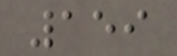159
